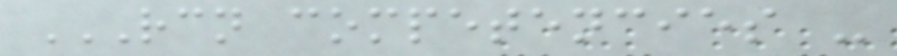RCN COMPETENCIES -
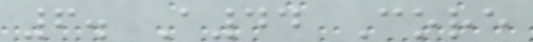6. A44 Core
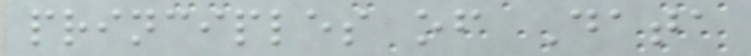principles of Data
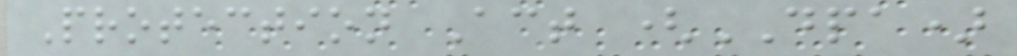Protection Act (DPA)
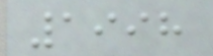1998
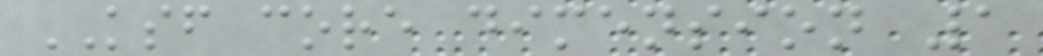KSF core dimension 1
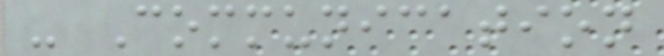- Communication
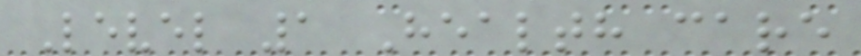Level 1 Health care
